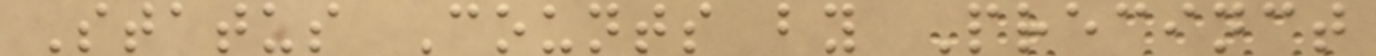Status Counts by Precinct
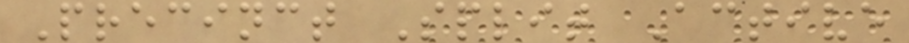Precinct Split Active
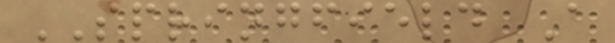SPRINGFIELD A
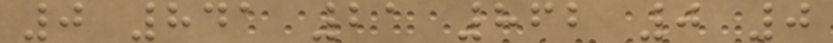0 841 21 862 0 0
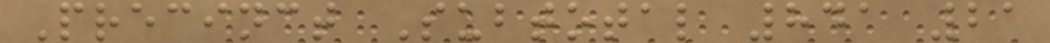Precinct Subtotal 841 21
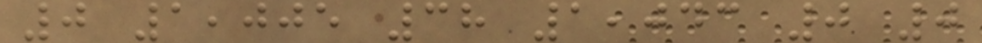0 1,005 38 1,043 0 0
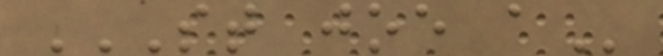ST JOE A
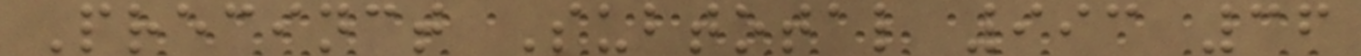Precinct Subtotal 993 36
